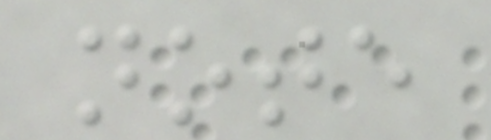note
